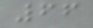66
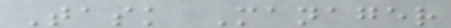Task Manager
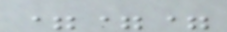===
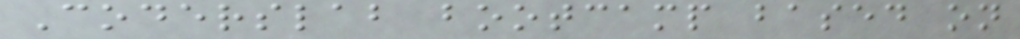Coderslab bootcamp based on
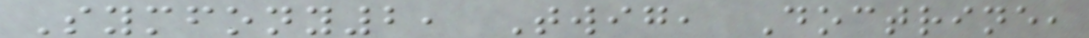Symfony2, Twig, Doctrine,
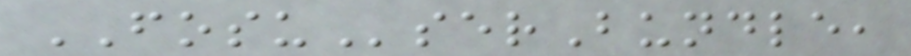FOSUserBundle,
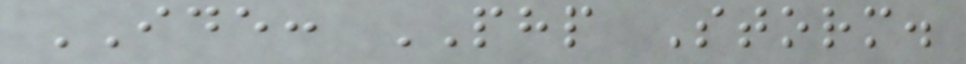IDE: PHP Storm.
